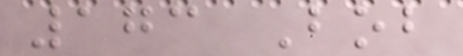173 Bob
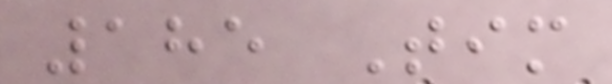185 Tim
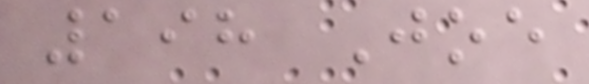198 Joe
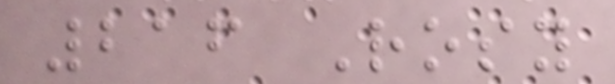216 Rosy
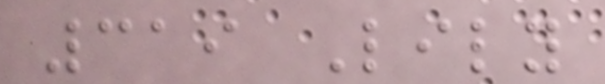319 Lily
